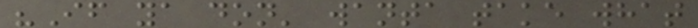"If ya don' wanta take what
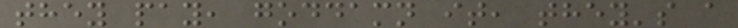they pay, goddamn it, they's a
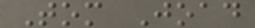Tom Joad
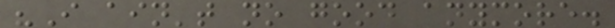"I ain't no good anymore.
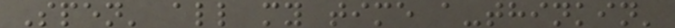Spen' all my time a-thinkin'
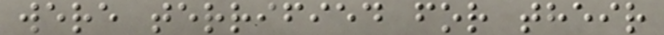were terrified for their
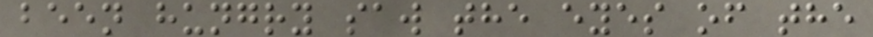been hungry saw the eyes of the
